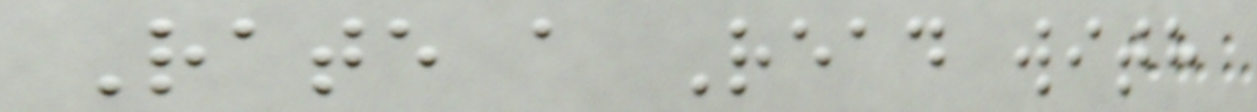Rate a Read with
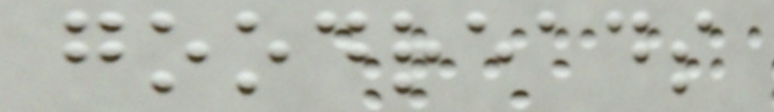goodreads
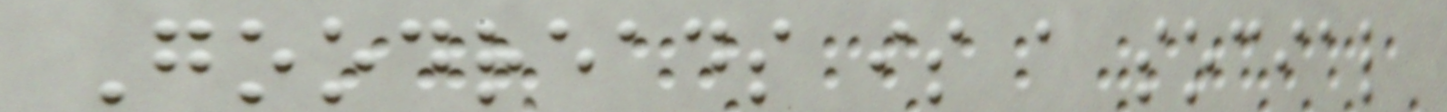Goodreads is a social
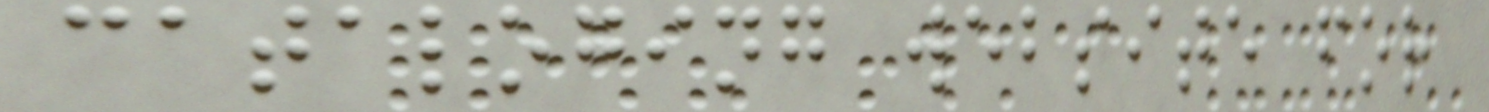cataloging website for
